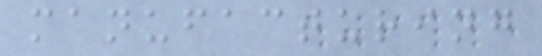manufacturing
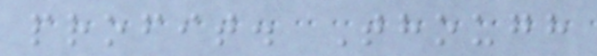profit. Though
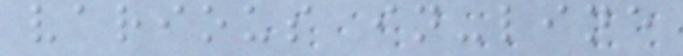various in-line
